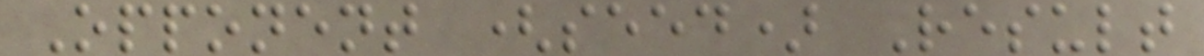Opponent (seed) Result
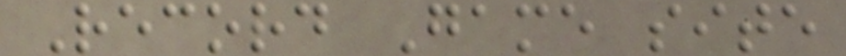Record Game site
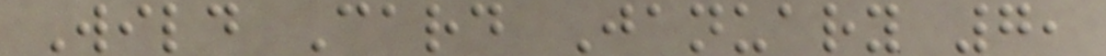Wild Card January 7,
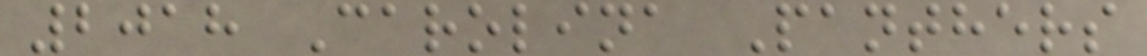2018 Carolina Panthers
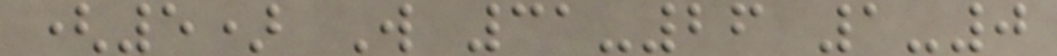(5) W 31-26 1-0
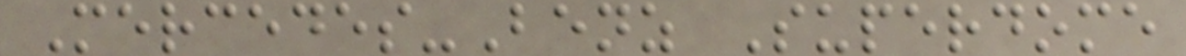Mercedes-Benz Superdome
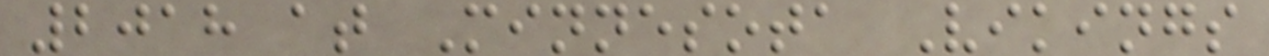2018 at Minnesota Vikings
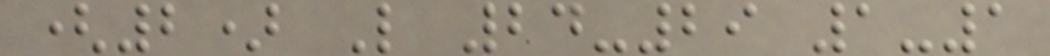(2) L 24-29 1-1
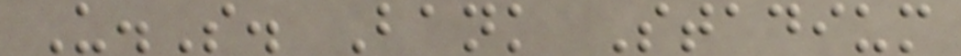U.S. Bank Stadium
